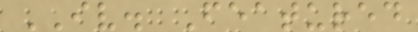IV. Featured
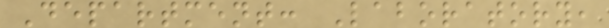Department: Laboratory,
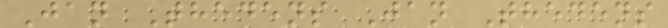Jan Thedens Jan Thedens
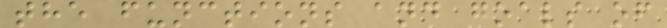the functions and goals of
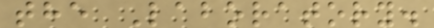the Laboratory.
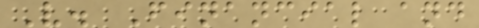V. Financial and
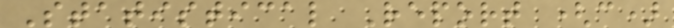Statistical Report (c)
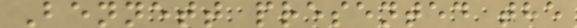Bennett presented the
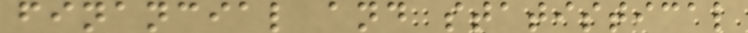financial and statistical
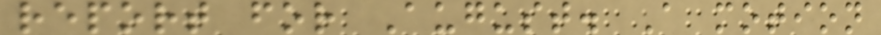report for August. A motion
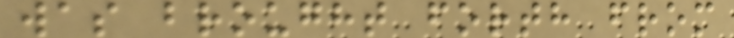was brought forth from
